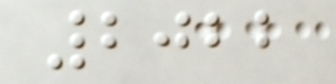2022
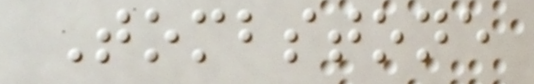Tombstone
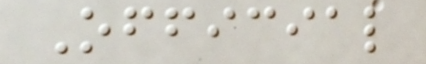Official
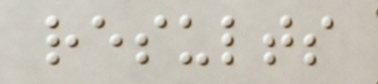results
